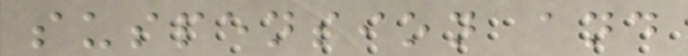suspension and
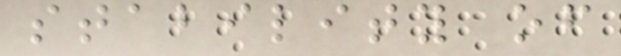stability of
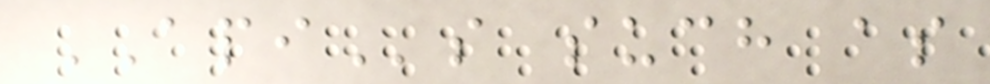APIs such as
